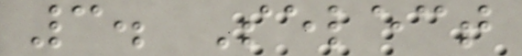3. Select
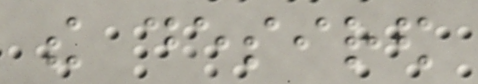the desired
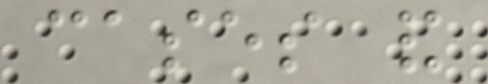cases and
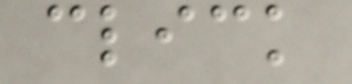click
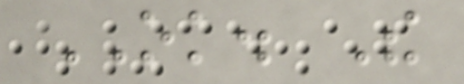OK. The
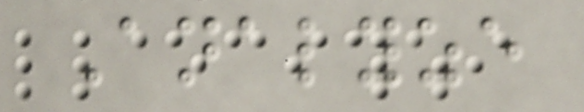Analyze
